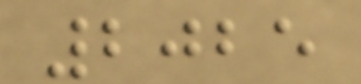2025
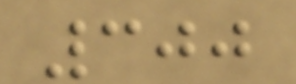300
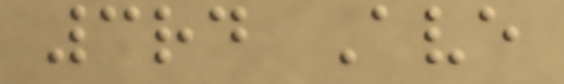3rd Ave
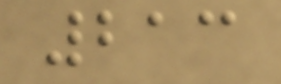213
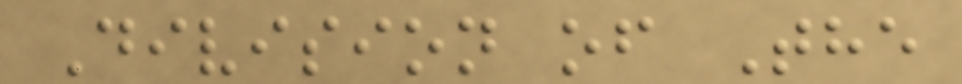Division of The
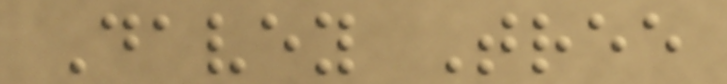Davey Tree
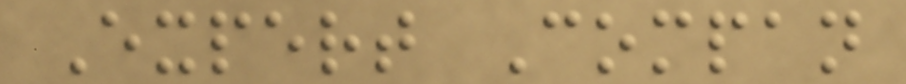Expert Compan
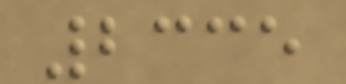2335
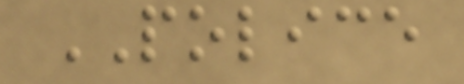POLICE
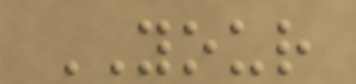YOUR
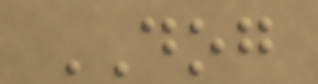DOG
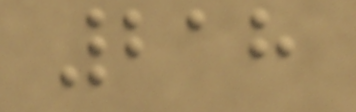218
